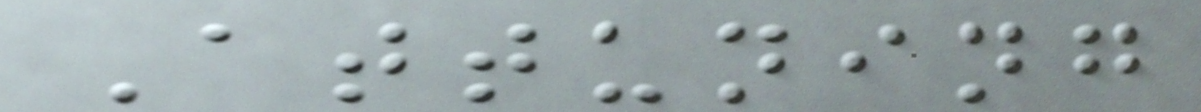Attuning
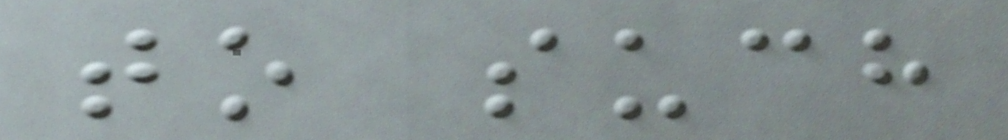to such
